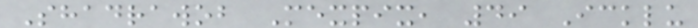Shadrawob Mexpix, 49 Icklu
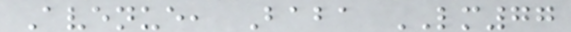Avenue, Baba LM77
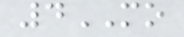4MO
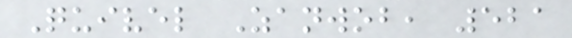Quivel Zanwob, 521
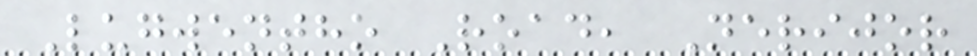Lugwentho Road, Nerijor
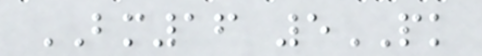BM16 5PK
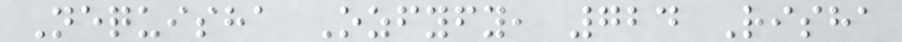Nequisha Ozfyfy, 724 Risha
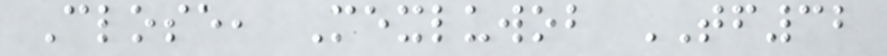Close, Mexluwob TF32
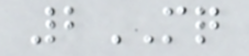2MQ
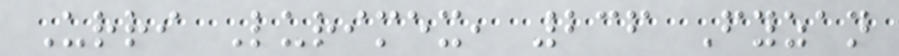Urri Lurimex, 236 Fyzan
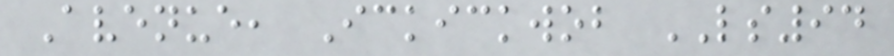Avenue, Ickickwob LS94
